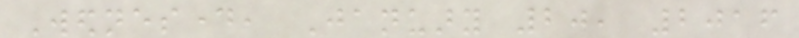Wednesday, January 20, 2016
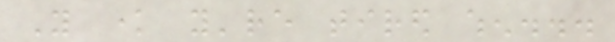You know you're tired when...
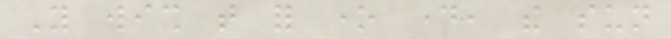You wish that for one day, the sun
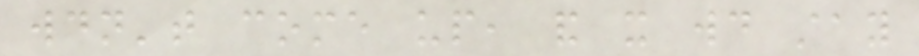wouldn't come up, and it would stay
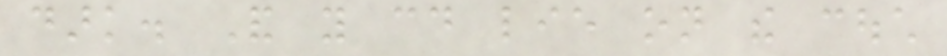dark. And you could lie on the couch
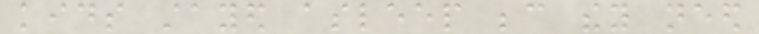kids stayed asleep because they need
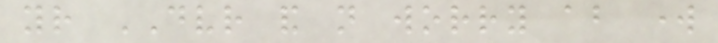your DVR and not worry about work
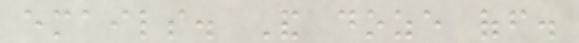emails. And doze off.
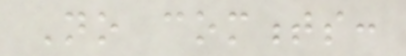No comments:
